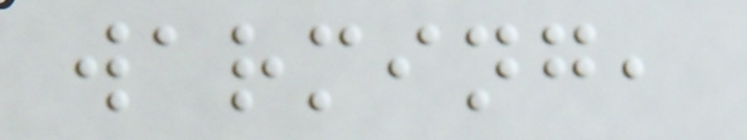warming,
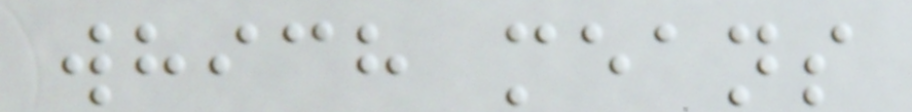which means
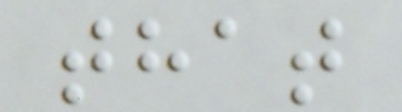that
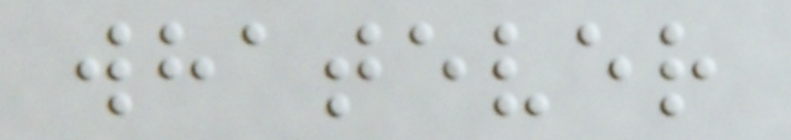whatever
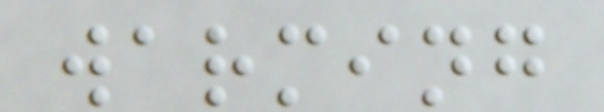warming
